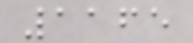1165
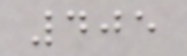405
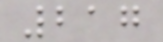217
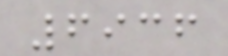6936
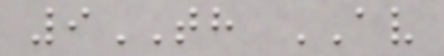9TH AV
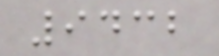9432
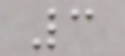3
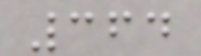364
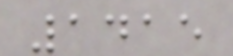1415
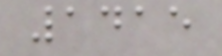1415
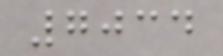7034
